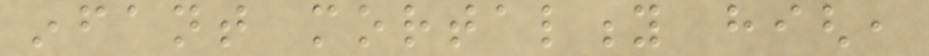infant mortality high,
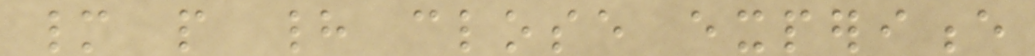many people had close experience
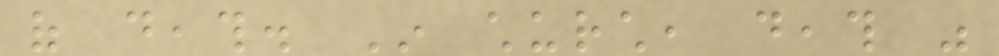of death. In church, death was
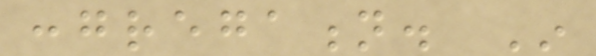congregation. In
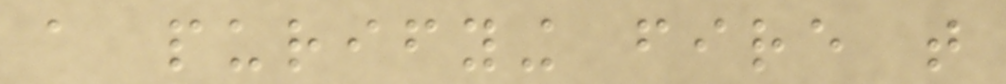a purifying fire that
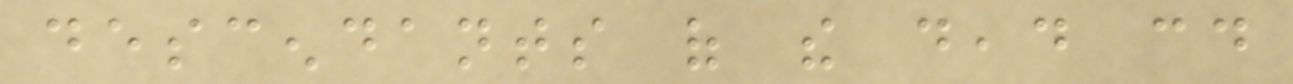descendants of the dead could
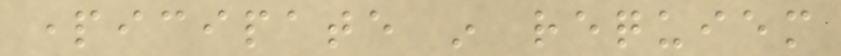participate in requiem
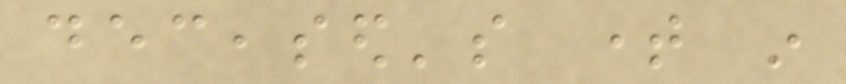deceased's time in
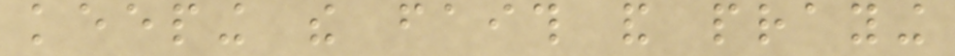keeping the faith and praying
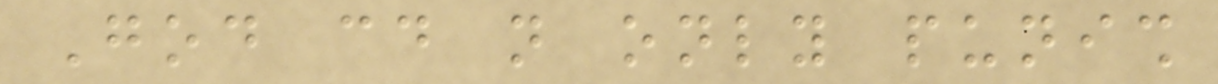God could not only punish
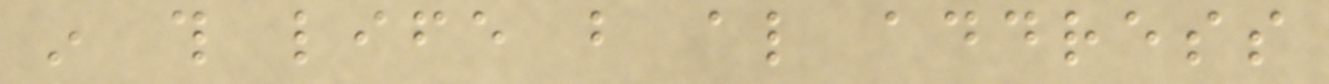in this life but also address
